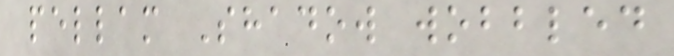pellam Shadow wobbled
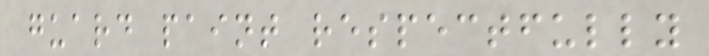guard paint respectfully
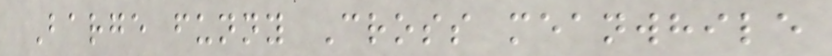Barge funny Cross meanwhile
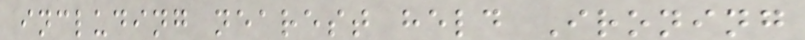including nearest held Ironing
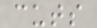cuts
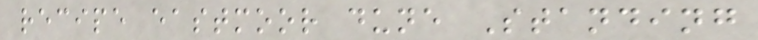recipe eastmoor dune Standing
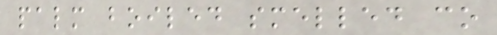palm boiled smelled co
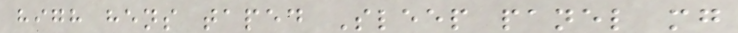high hens taped Sleep panel mg
